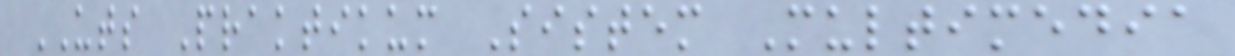UTS Praktikum Sistem Multimedia
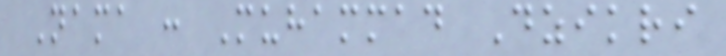Nama : Muhammad Dzikri
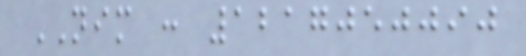NIM : 1217050090
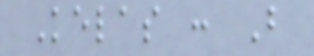Kelas : B
